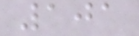101
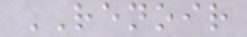RENOIR
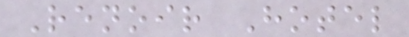Renoir Hotel
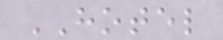HOTEL
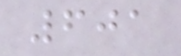601
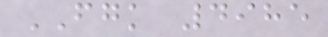FGK 4985
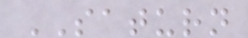SATURN
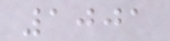1001
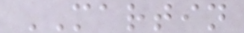MARTIN
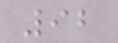92
